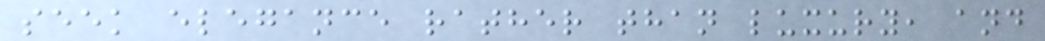seek elegance rather than luxury, and
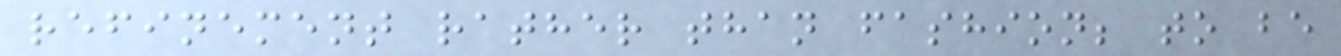refinement rather than fashion; to be
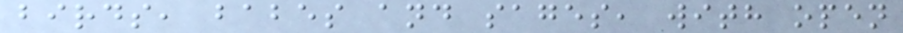birds, babes and sages, with open
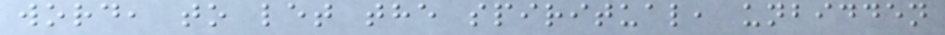word, to let the spiritual, unbidden
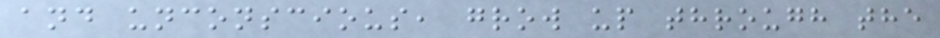and unconscious, grow up through the
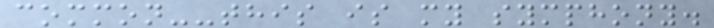common--this is my symphony.
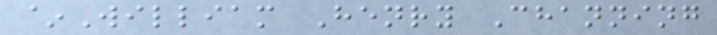~William Henry Channing
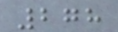278
